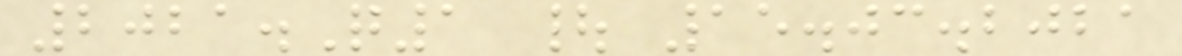2021.Q1 | 15.03.2021
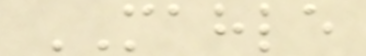MAHLE
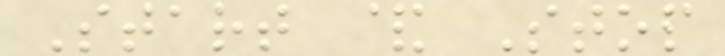Start & Stop
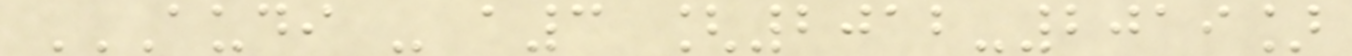AUDI - A3 [2012-2019]
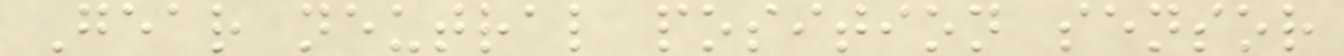Gear neutral position sensor
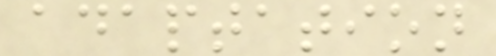adaptation
